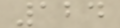124
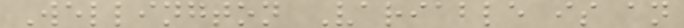Wellington Variable is an
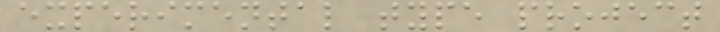experimental type project
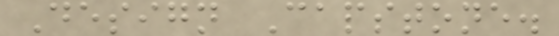Design Capstone.
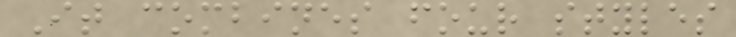It combines four styles
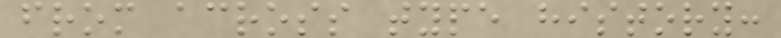from across type history:
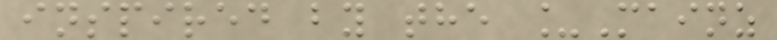inspired by the _Mainz
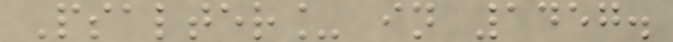Psalter_ in 1457.
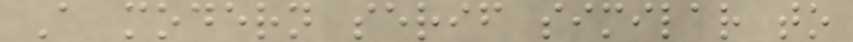A modern serif similar to
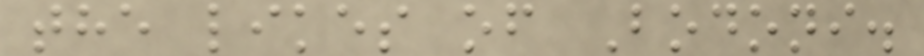the likes of Bodoni.
